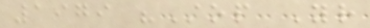1979 "Stop Your
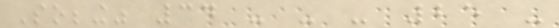Sobbing" 34 - - - 25 -
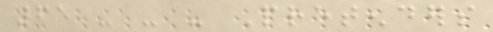65 - - - Pretenders
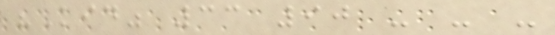"Kid" 33 90 - - -
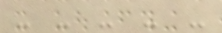- - - - -
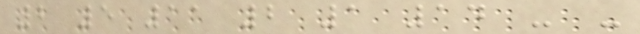2 5 11 2 1 14 - -
